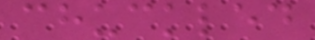chuckled
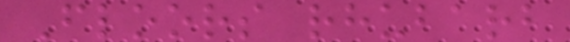Floors rhubarb
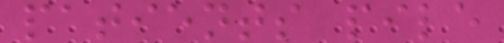patients pile
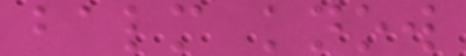balm know
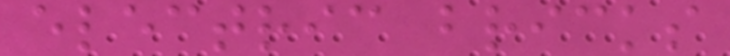electric bricks
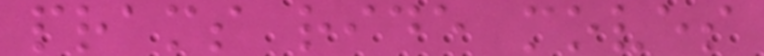prams ride moves
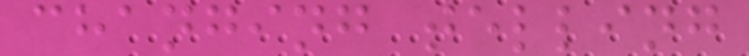changing telling
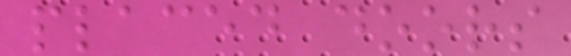placed doors
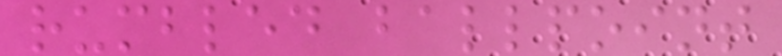rumbled ballpoint
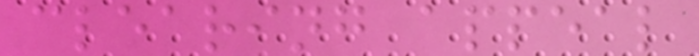clearing appeal
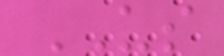US
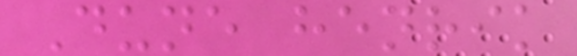Dune henrik
